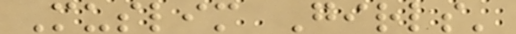Muslim Girls'
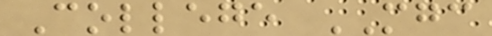College MGC
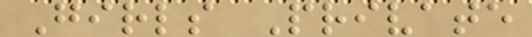Girls Private
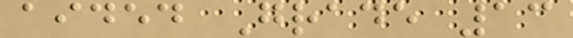aided Grade 13
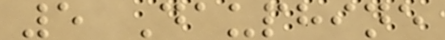5 Dauphine
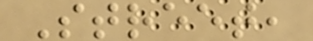Street,
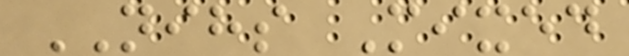NIHS Mixed
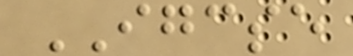IGCSE
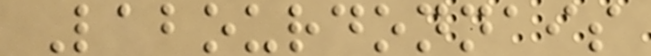Labourdonnais
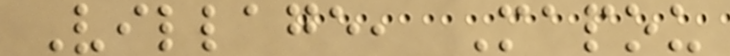Village, Mapou
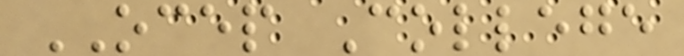OCEP College
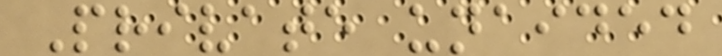Private unaided
